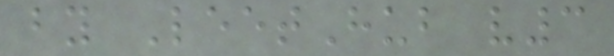by LeetHub v3
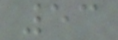53
